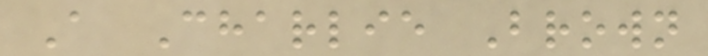A Charlie Brown
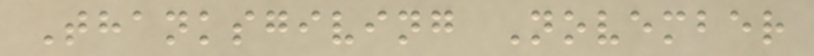Thanksgiving November
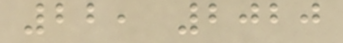22, 2020
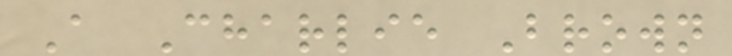A Charlie Brown
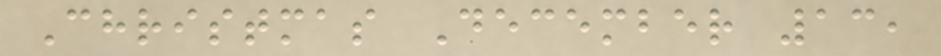Christmas December 13,
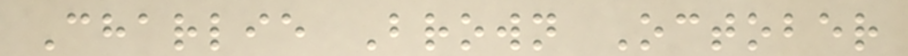Charlie Brown October
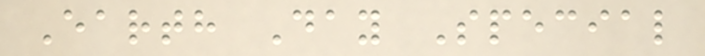Earth Day Special
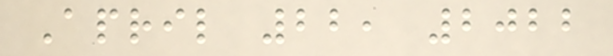April 22, 2022
